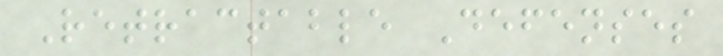Retractable Defenses
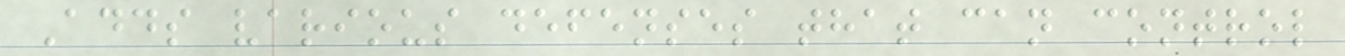Adds various defenses that can control
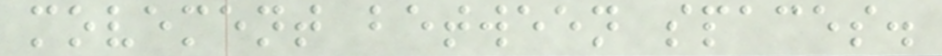movement between spaces.
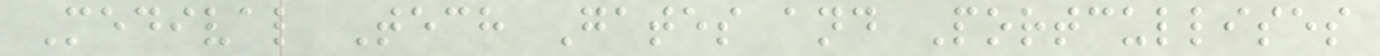Medival Tech Gates and Portcullises
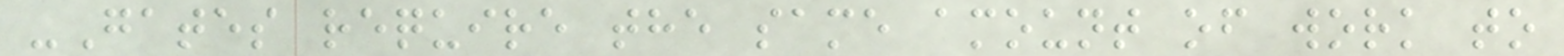-Gates require the same amount of work to
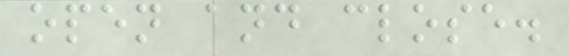open and close.
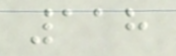118
